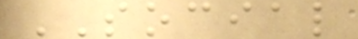SOCIAL
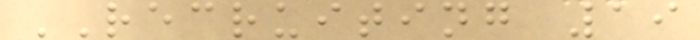RECRUITING 19
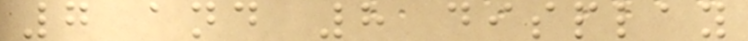7 and 8 display
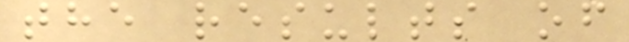the results of
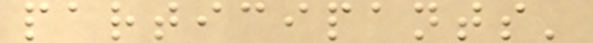participants'
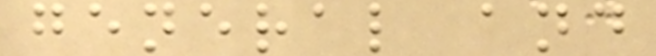general and
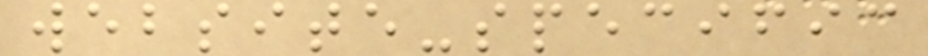website-specific
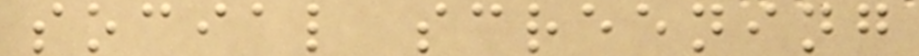social screening
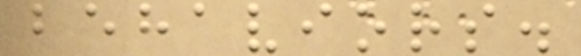behaviors.
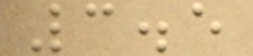3.5
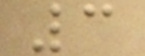3
